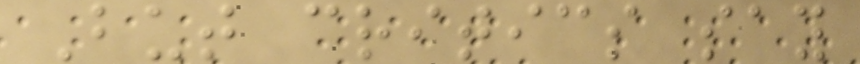But critics say
